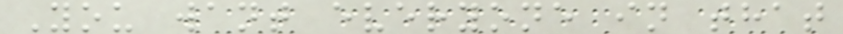You want everyone in that
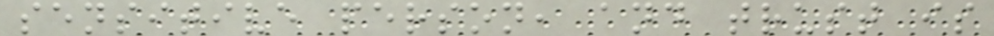sensitive person, and trust is
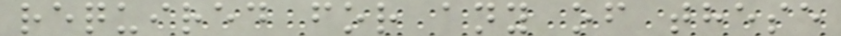required for any of these
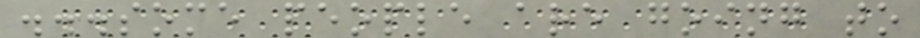...some people are going to
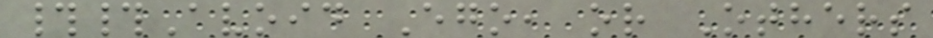##Avoid Ego, or Others
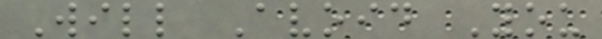Will Avoid You
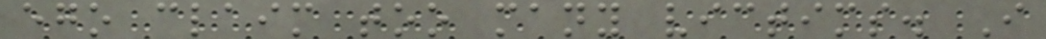ego claim too many victims. I
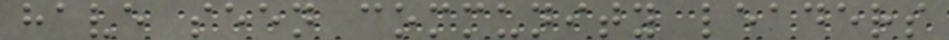have seen community leaders
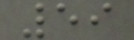59
